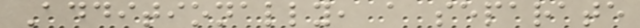Additionally, a separate
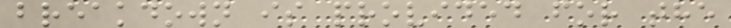breakdown is provided for the
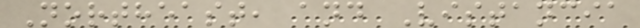Northeast, and Vistancia
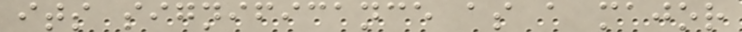its significance as a major
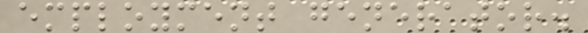employment generator.
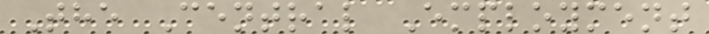The Central Employment
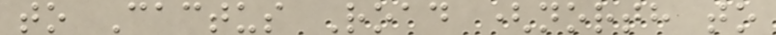to Cactus Road (north to
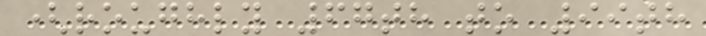(roughly 67th to 99th
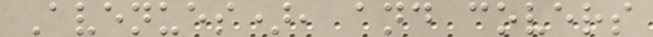Avenues), and covers
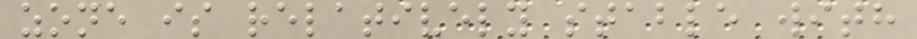zone is relatively stable with
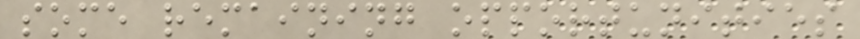some remaining opportunities
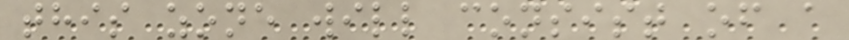this zone will consist of a
